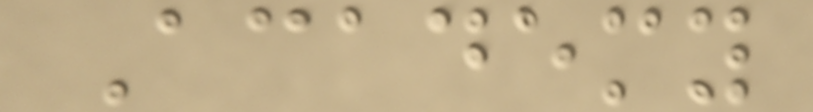Academy
